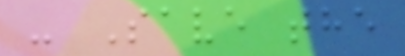- Save the
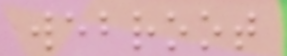webroot
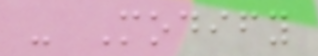- Modify
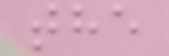the
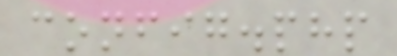config.php
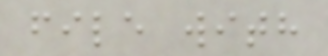file with
